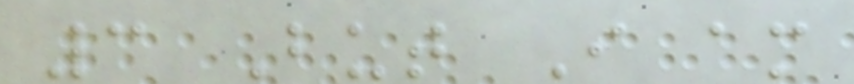3 But I am
